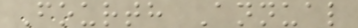Fourth Annual
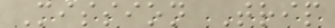Mission Trip
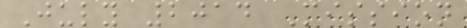July 2014 Mission
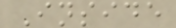Inside
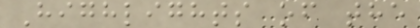Highlights of the
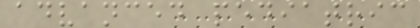advanced pediatric
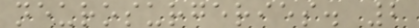neurosurgeries. 2
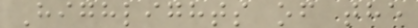Highlights of the
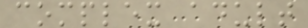complex adult
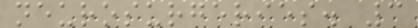neurosurgeries. 3
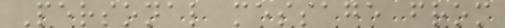Personal message from
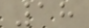18
